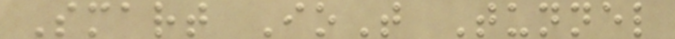Smart IoT Tunnel
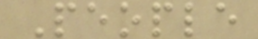People
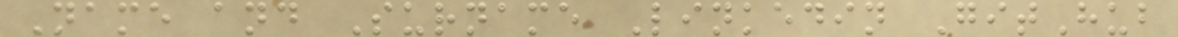Name and Surname Linkedin GitHub
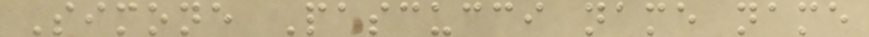Simone Pascucci name name
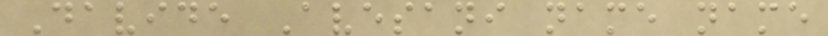Davide Avesani name name
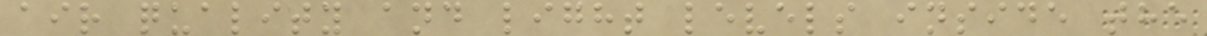air quality and light levels inside the
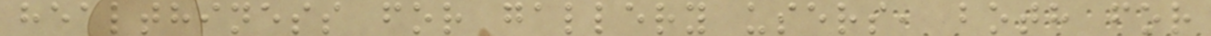healthiness for gallery users, both for
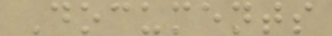Documents
